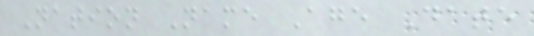Nation Name Age Date
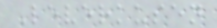Leverkusen
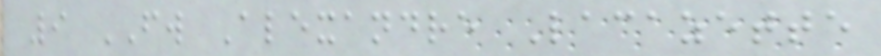9 FW Alexandre Lacazette
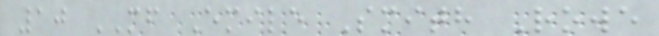10 MF Emile Smith Rowe
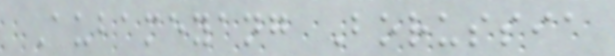Aubameyang Borussia
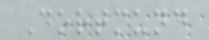Dortmund
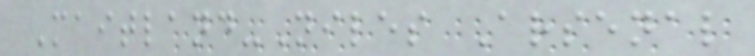Maitland-Niles Arsenal
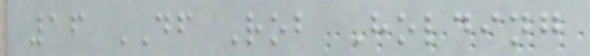16 DF Rob Holding
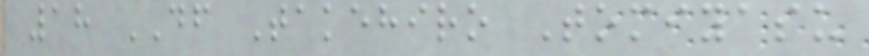18 DF Takehiro Tomiyasu
